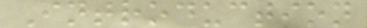Introduction
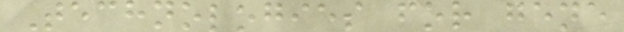Technologies for gene
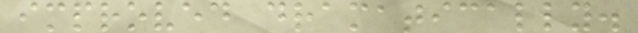improved dramatically.
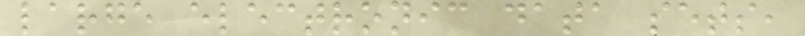large electronic data sets,
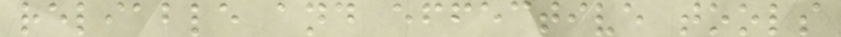reliable and effective tools
